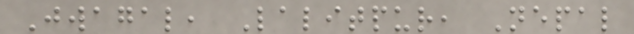Jwagal, Lalitpur, Nepal
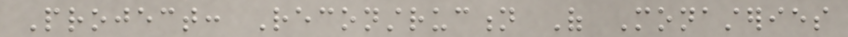Project: Reconstruction Of Monasteries
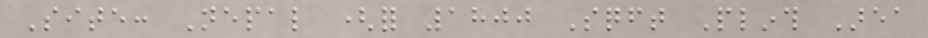Site: Nepal (for 1800 Sqft Plinth Area
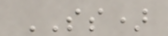SS)
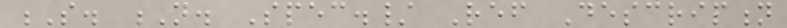S. N. Spec./ Ref Description
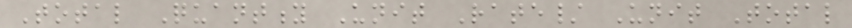Total Quantity Unit Rate/ Unit Total
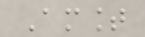Amount
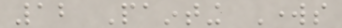12 Painting Works
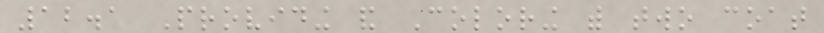12.1 Providing and Coloring with two coat
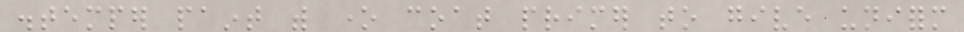distemper paint with one coat primer to give uniform
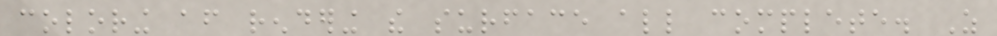coloring after rendering the surface all complete. As
